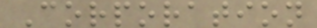Corporation
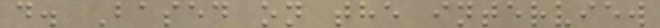d. Based on the interview
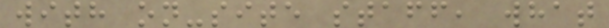with on-site staff, what
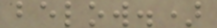below.)
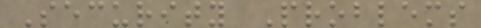Security Problems
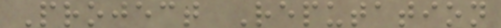Project Reputation
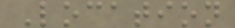Location
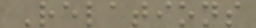Relations
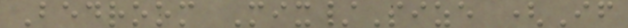Bedroom Mix/Size (If
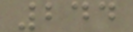244
